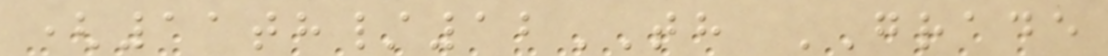(11th/12TH GRADE
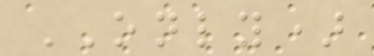ONLY)
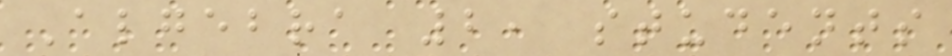Algebra 2, students
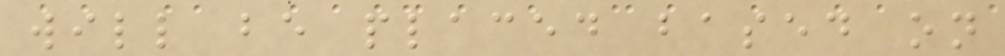will be placed based on
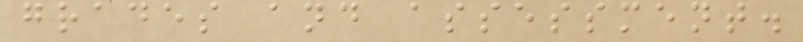grades and assessment.
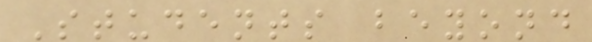Students beyond
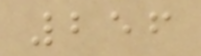256
